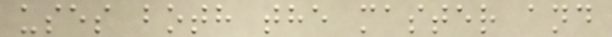uses both the master and
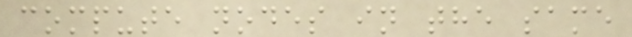compute nodes in the same
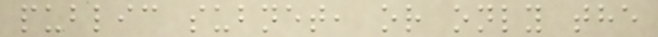public subnet, or only the
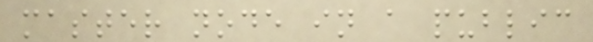master node in a public
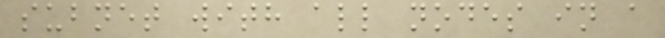subnet with all nodes in a
